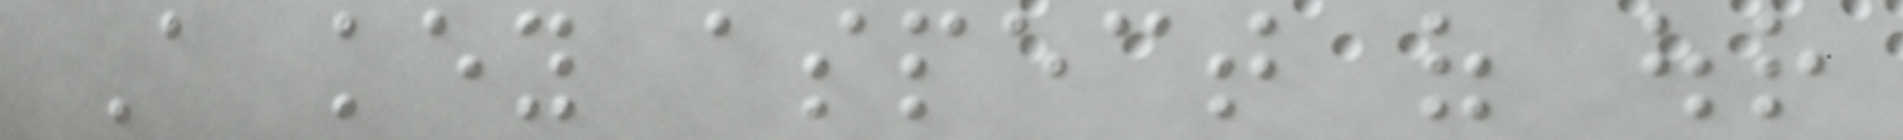A key aspect of our
